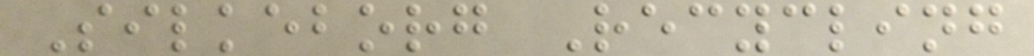Silkeborg Recycling
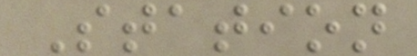Station
